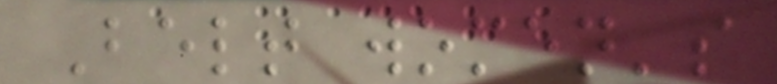Belt women's
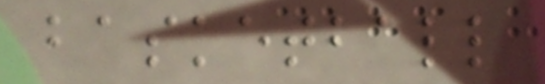basketball
